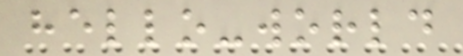hello-world
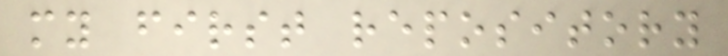my first repository
